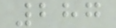287
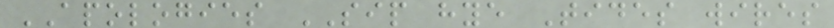APOLOGIES SIP hye Tides wires
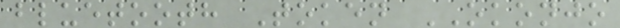bluetooth Token OKONJO
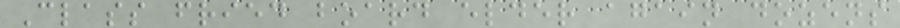Class fried board elder again dozens
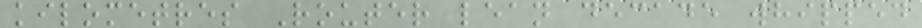kilometres Router lean decade whipped
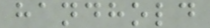handhold
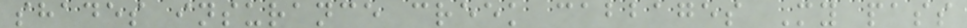shades insurance creek cabbages My pass
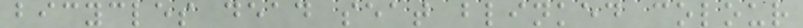bicycles dead seat blinked colour
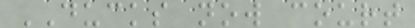DUCKS now court
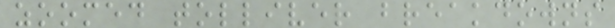zoomed tolliver breakdowns
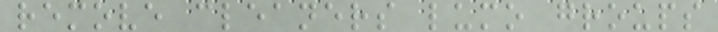remove cleaners lumo groups
